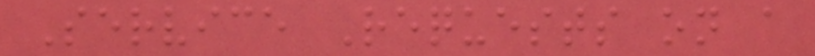Service Requests on a
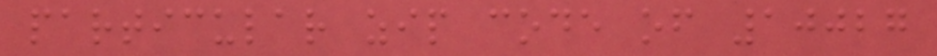particular zip code of 10027
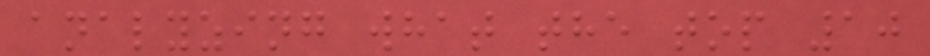analyzing what the top 10
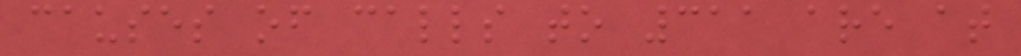causes of calls to 311 are at
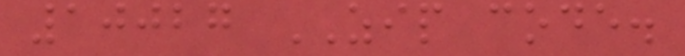10027 ZIP code.
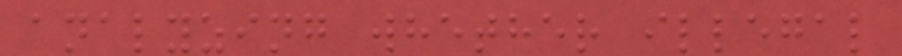analyzing whether illegal
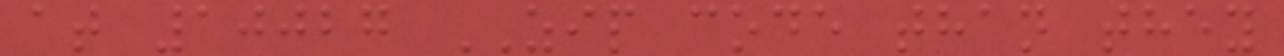at 10027 ZIP code than they
